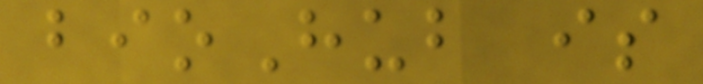bioHub is
